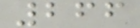266
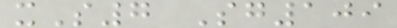xS7 Sg109
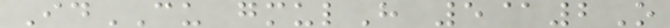IdCU gmulH 5@2O
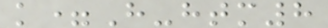k=H-htm8
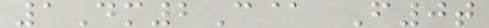1Dm2C@ F0t
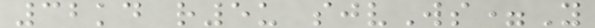32kd r5u sjvWs=Y
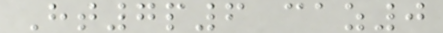Ht7p6 caz0
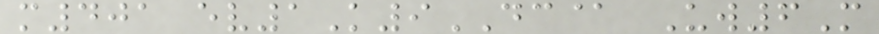m401 ev1K9DC@ Uw6M
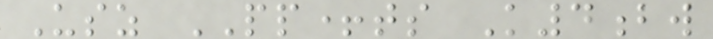Usz PP+ts K4bw
